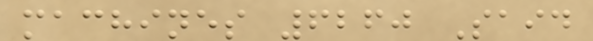machines 6260 Said
